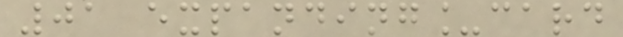01 expanding_card
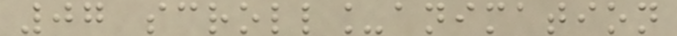07 scroll_animation
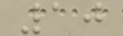10
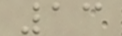13
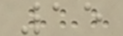15
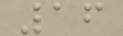16
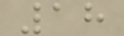18
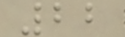22
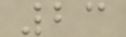23
